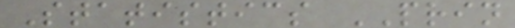Statistics PRIN
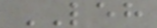LEH
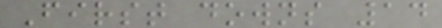First downs 14
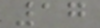17
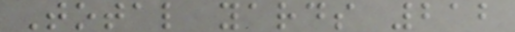Total yards 212
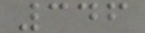346
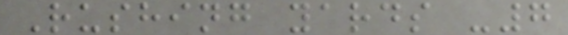Rushing yards -7
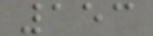153
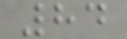84
